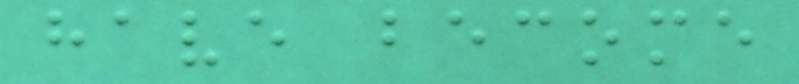have become
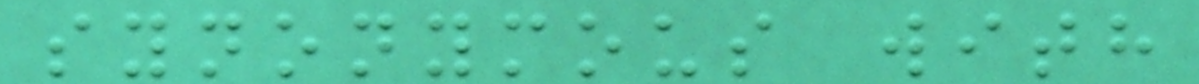synonymous with
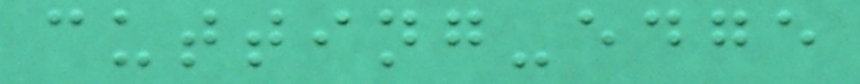cutting-edge
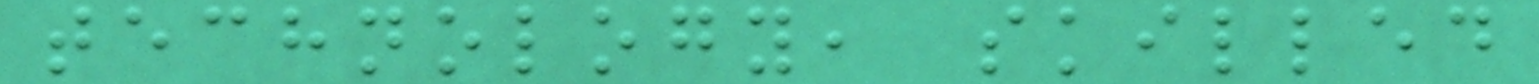technology, skilled
